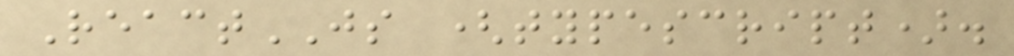ReactJS (typescript).
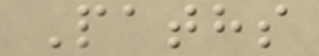Paths
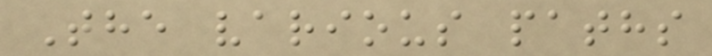The various paths
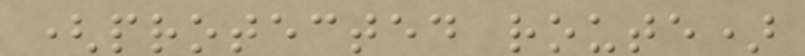(protected route)
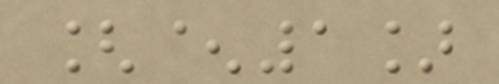[^1]
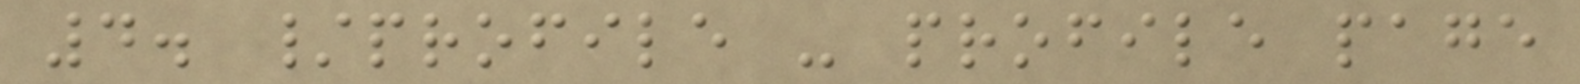4. /profile - profile page
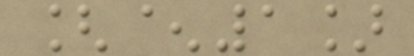[^1]
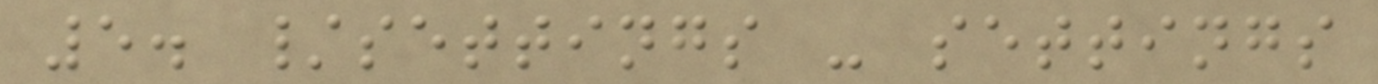5. /settings - settings
